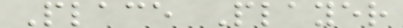Place Player
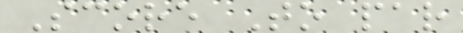Score To par
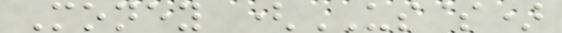Money (US$)
